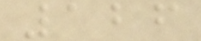126
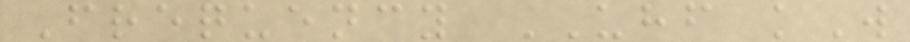Frequency UHF kW
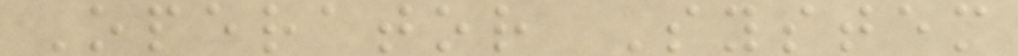Operator System
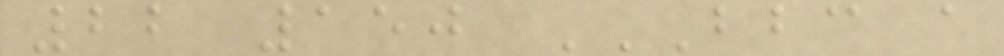22 150 BBC A
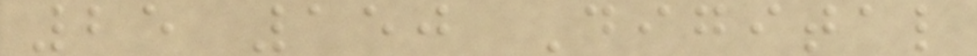25 150 Digital
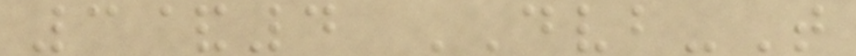3&4 DVB-T
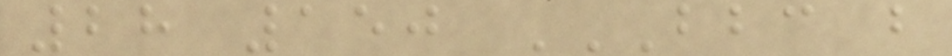28 150 BBC B
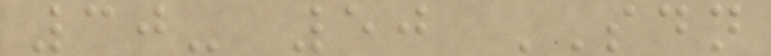30- 50 SDN
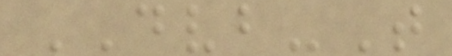DVB-T
